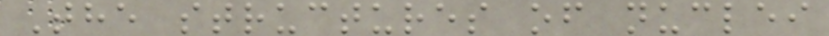The structures of nuclei
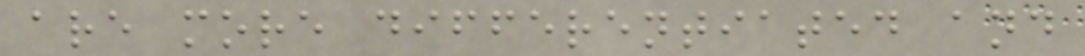are more differentiated and
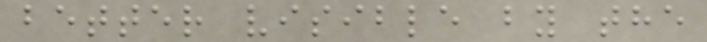better visible by the
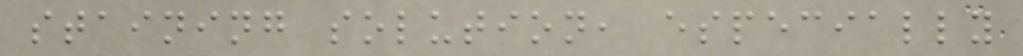staining solution, especially
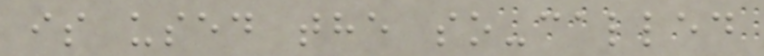is used the so-called
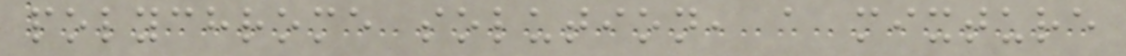polychrome solution, a mixture
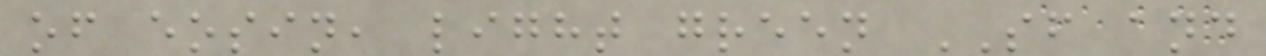of eosin, light green SF and
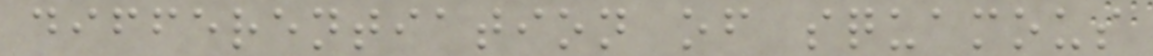differentiation of squamous
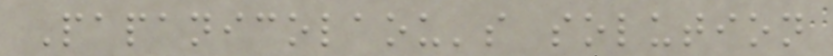Papanicolaou's solution
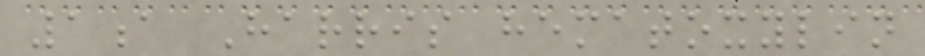1a Harris hematoxylin
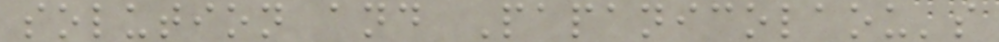solution and Papanicolaou's
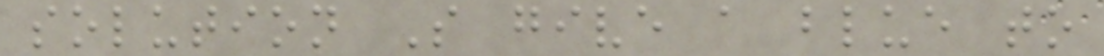solution S give a blue to
